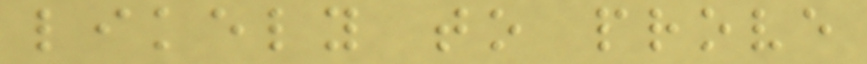likely to prove
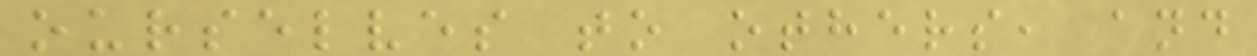ourselves to others, and
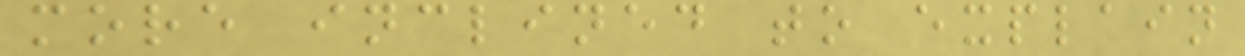more inclined to explain
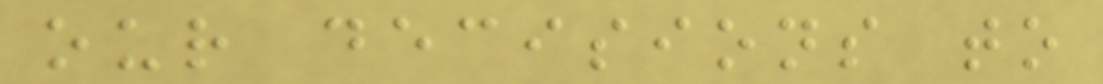our decisions to
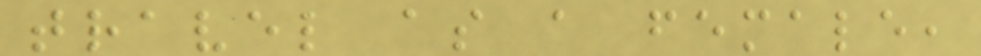travel as a female,
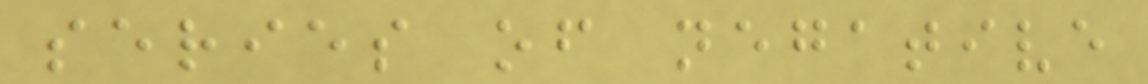series of negative
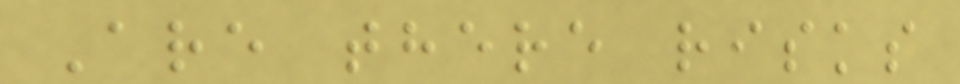Are there risks
